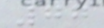77
